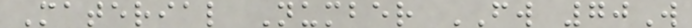Material Number FW 70W
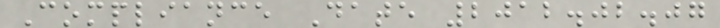Compliance Date 2012.02.07
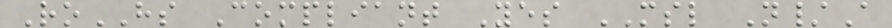RoHS Compliant Yes MSL N/A
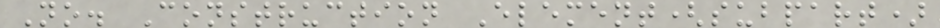No. Construction Element(subpart)
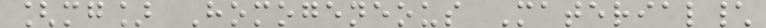[mg] Homogeneous Material\
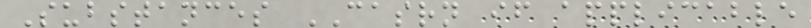Substances CASRN if applicable
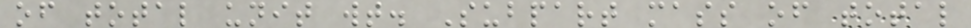of total unit wt. Subpart mass of total
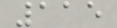115
